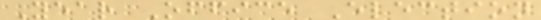Year Office Election
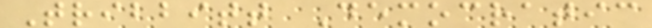Tribbitt Democratic
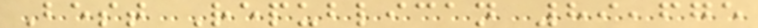Best Republican 89,675
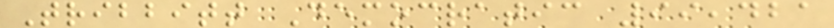Tribbitt Democratic 99,421
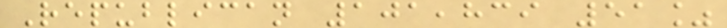Republican 101,839 51%
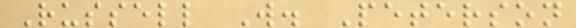Russell W. Peterson
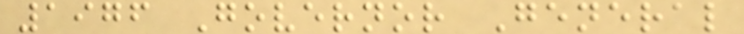1976 Governor General
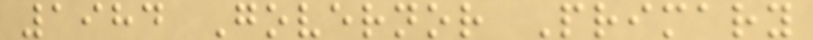1984 Governor Primary
